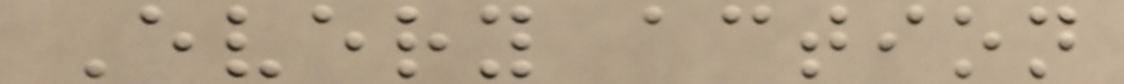Every action
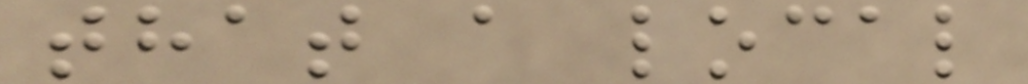that a local
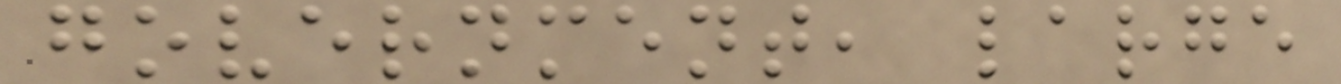government, large
